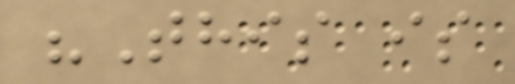"This is
